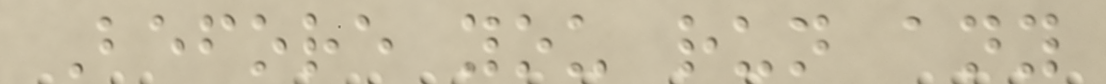Before you run any
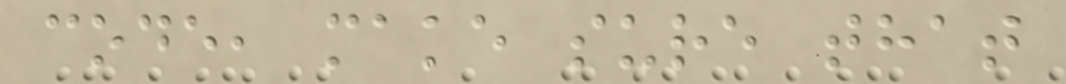code, make sure that
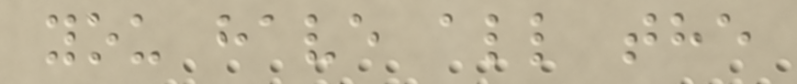you have all the
